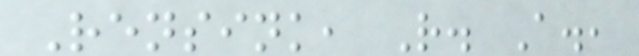Rensink, R. A.,
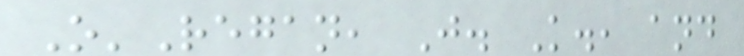O'Regan, J. K., and
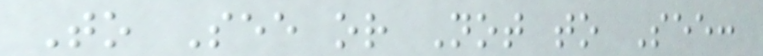To See or Not to See:
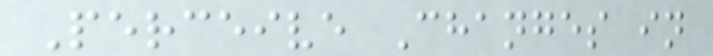Perceive Changes in
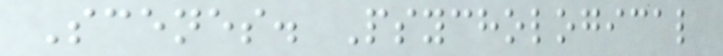Scenes. Psychological
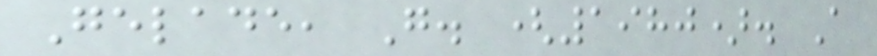Gelade, G. (1980). A
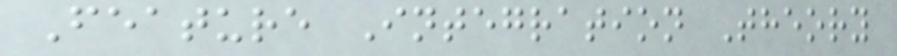Feature Integration Theory
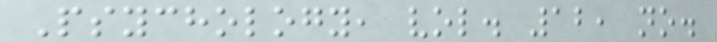Psychology, vol. 12, no.
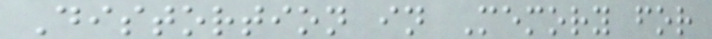Distortion in Memory for
